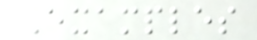Examples
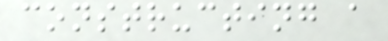constructing a
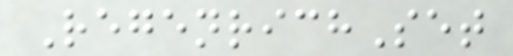RegenrichSet
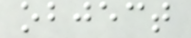object
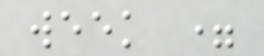week =
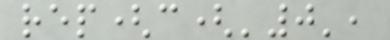rep(c('0',
